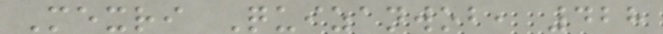Mexri Quizanwob, 428
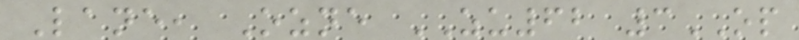Lane, Ozne ZU62 3OP
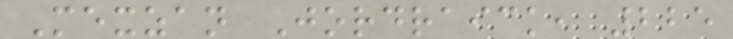Mexzan Jordraick, 225
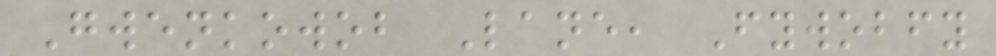Gwenkowob Lane, Fywobfy
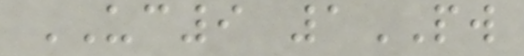UC9 1PW
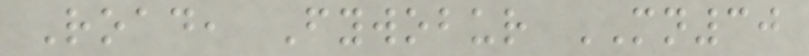Road, Fywobur MN30
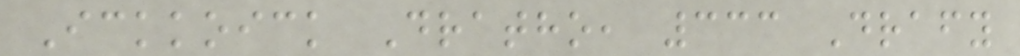Ickkoick Dratho, 333 Drafy
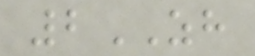2ZH
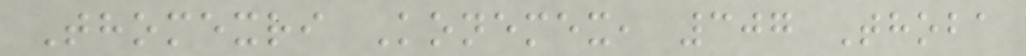Thomexri Konemex, 307 Thoba
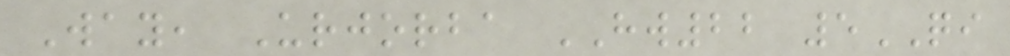Way, Urjorba HW22 5QI
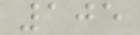105
